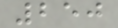250
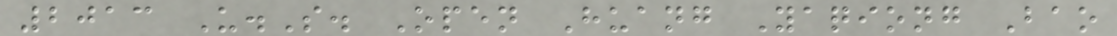2013 U.S. Open Huang Yaqiong Bao
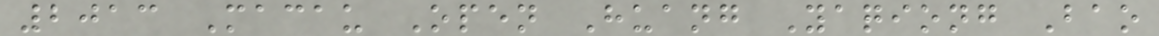2013 Macau Open Huang Yaqiong Bao
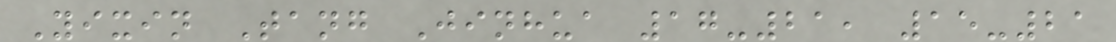Yixin Tang Jinhua 17-21, 15-21
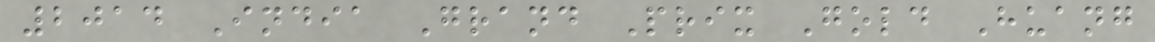2014 India Grand Prix Gold Huang
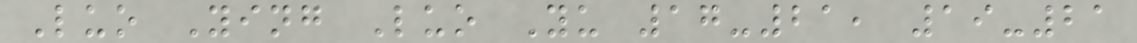Luo Ying Luo Yu 17-21, 19-21
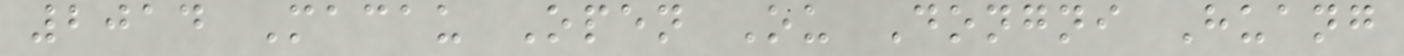2014 Macau Open Ou Dongni Huang
